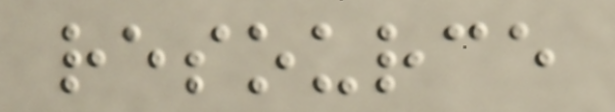resource
